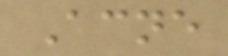Acne
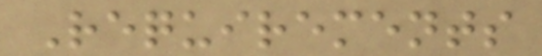Requirements
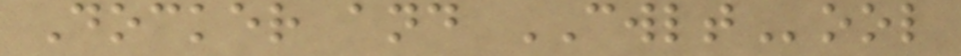Docker and CWLTool
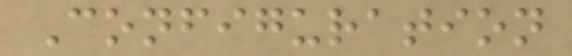Configuration
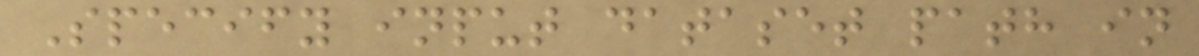Specify input dataset path in
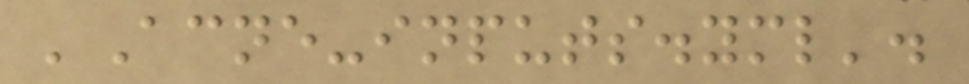'Acne-inputs.yml'.
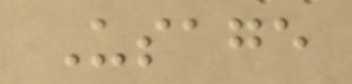Usage
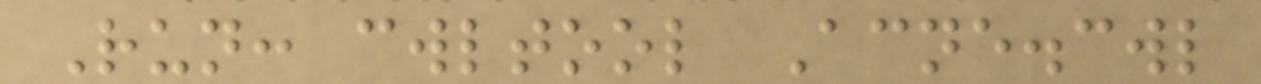Run: cwltool Acne.cwl
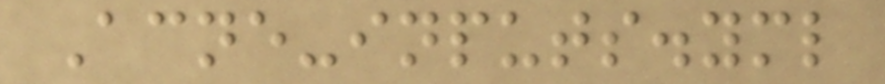Acne-inputs.yml
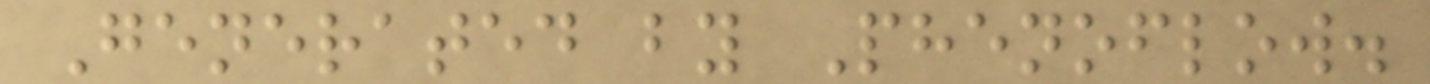Generated by Phenoflow.
